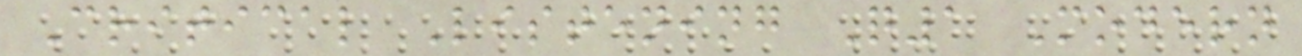Critical Listening Q1 Modern
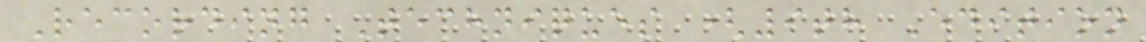Recording Techniques (9th Edition
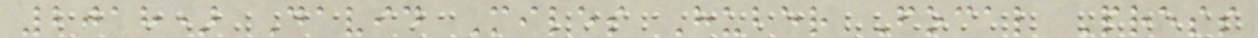2018) David Miles Huber Focal Press
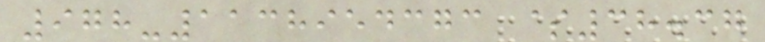978-1138954373 $38.37
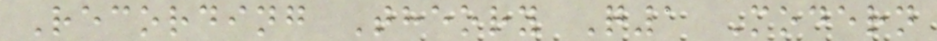Recording Theory Q1 Modern
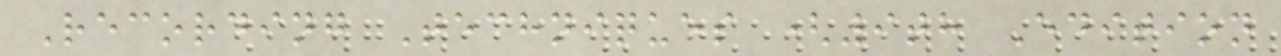Recording Techniques (9th Edition
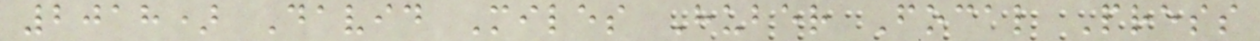2018) David Miles Huber Focal Press
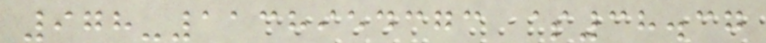978-1138954373 $38.37
